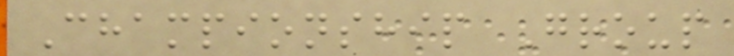Championship Group
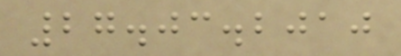27.03.2010
